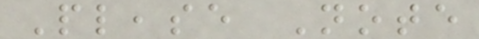Please Note
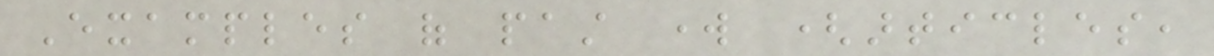Examples of past work (articles,
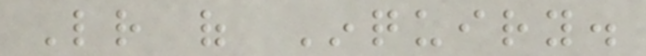Letter of Inquiry.
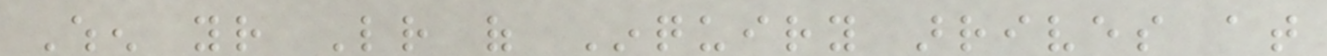When your Letter of Inquiry arrives at
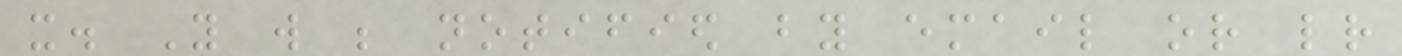it. You will be notified by email or letter
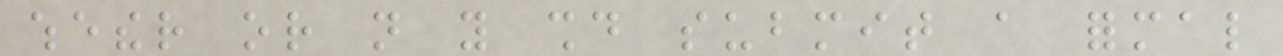whether or not you should submit a formal
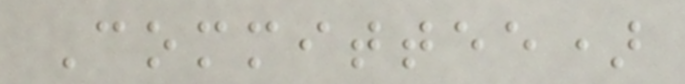Committee)
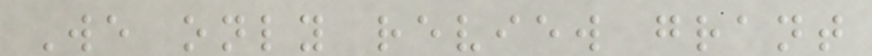We only review grant
